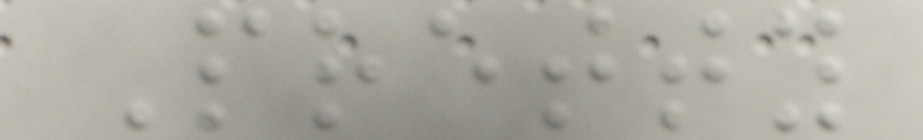Pretty
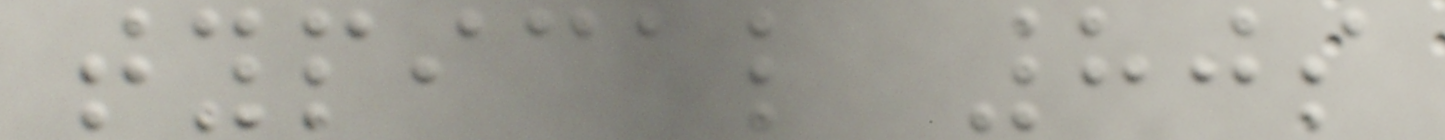typical 80s
